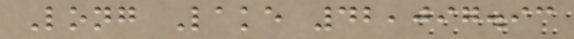Long Lake 42,097.93
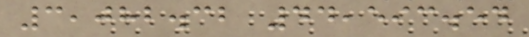3,082.32 44,593.54
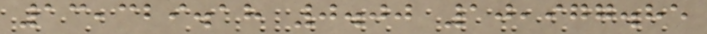13,329.18 0.00 10,977.85
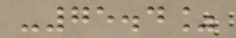-75.4%
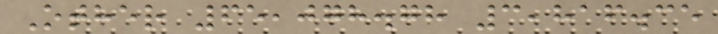Other 65,078.78 3,816.35
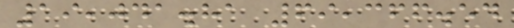19,041.81 69,366.54
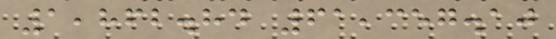1,862.84 61,357.10
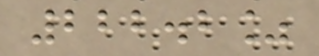222.2%
